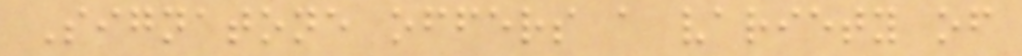Signatone offers a variety of
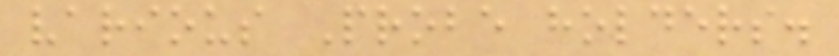various Probe holders.
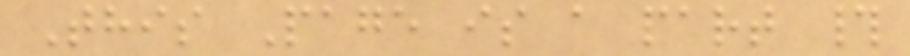This Page is a part #
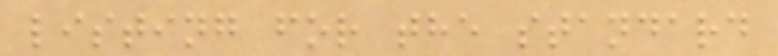listing for the standard
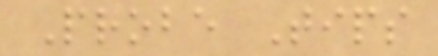Probe Tips
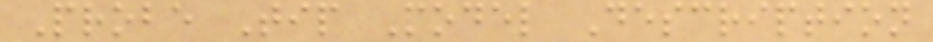Probe Tip Model Description
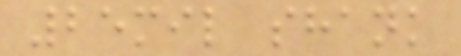25mil shank
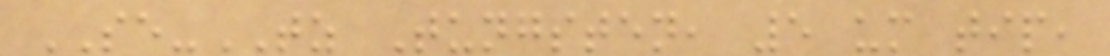SE-TZ Tungsten, 5 um tip,
